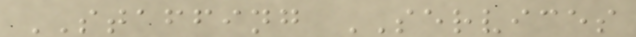STAFFING SERVICES
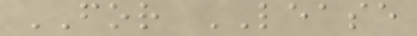FOR LEASE
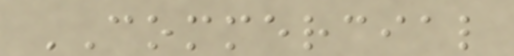COMMERCIAL
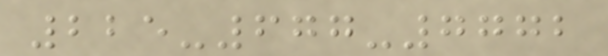225-677-7772
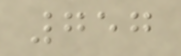757
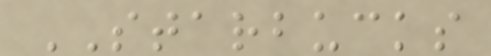STARBUCKS
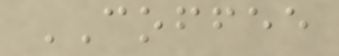COFFEE
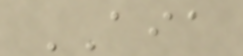AIA
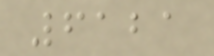6121
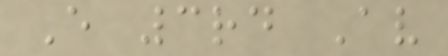E 3rd Av
